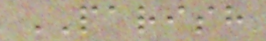PARISH
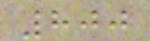800
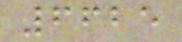6625
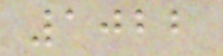1022
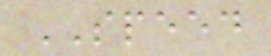SPEED
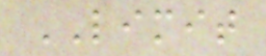LIMIT
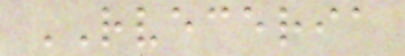RVECERIA
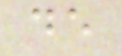de
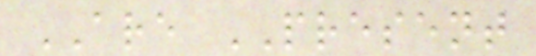ARE PRESENT
